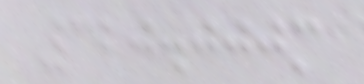320.000m
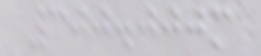300.000m
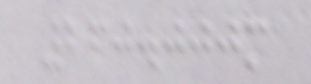260.000m
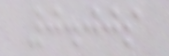0.00s
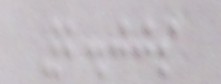2.00s
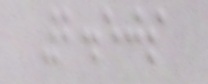2.50s
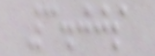3.00s
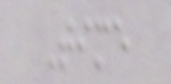Time
